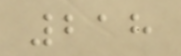218
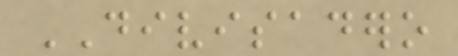DIVISADERO
